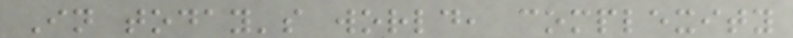In today's world, complexity
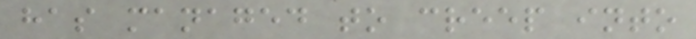has managed to creep into
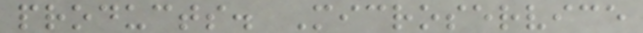products. Microservice
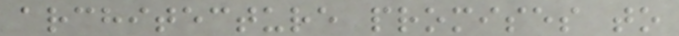architecture promises to
